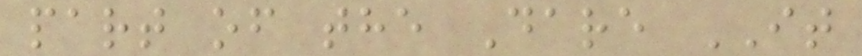part of the Dare IT
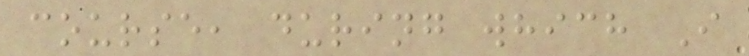course, during which I
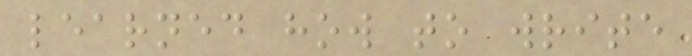learned how to write
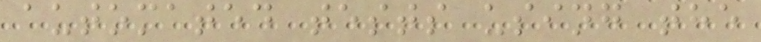automated tests using the
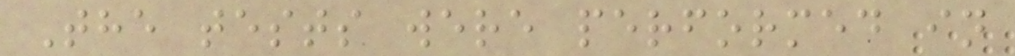The tests were performed in
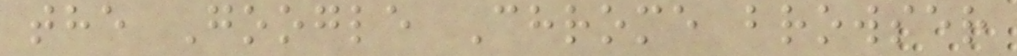the Google Chrome browser
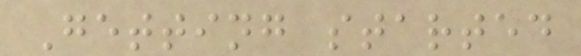Getting started
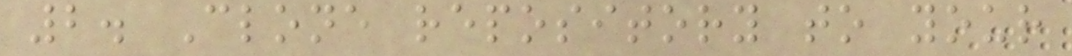2. Clone repository to your
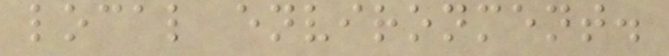local environment.
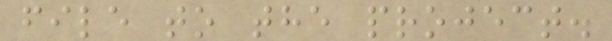file to the project.
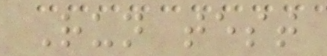Run test
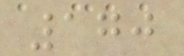170
